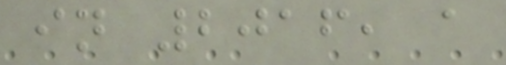in 2016, a
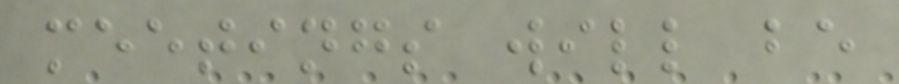meetings will be
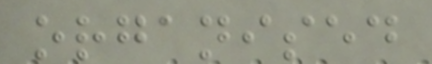organised
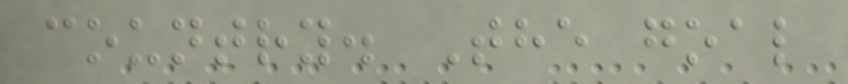country. The goal
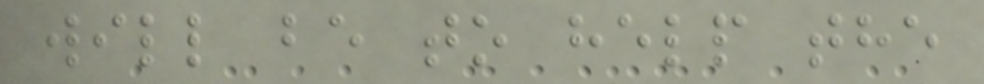will be to help the
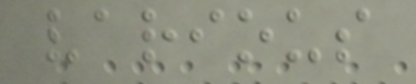various
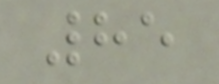85
